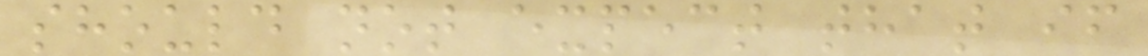should not expect that if
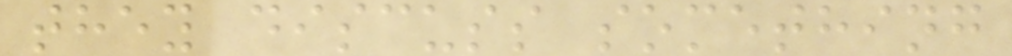they discuss something
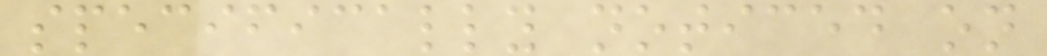specifically noticed on
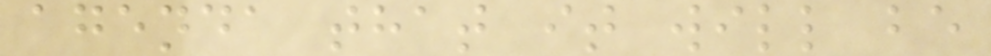agenda that it will be
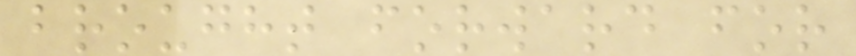brought forward for
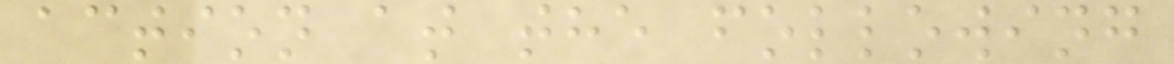action at the following
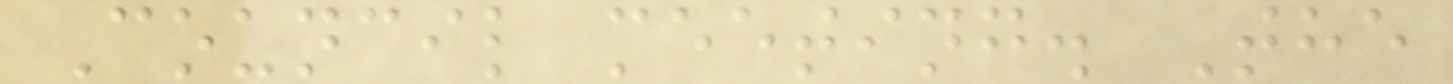Council meeting. The
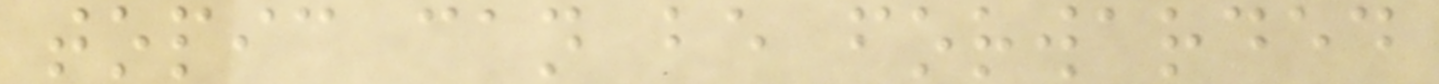topic can be forwarded
